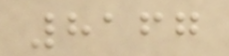8167
